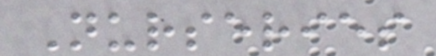Nurseries
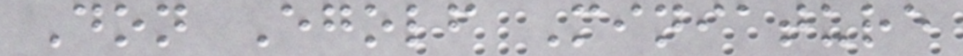Don Egolf Miniature
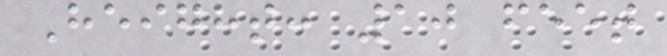Height: 10 feet
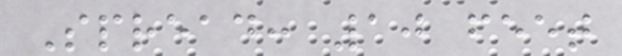Spread: 10 feet
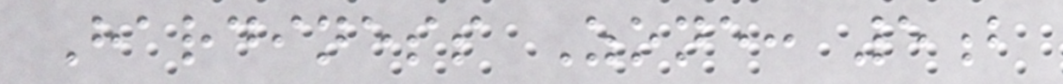Hardiness Zone: 5b
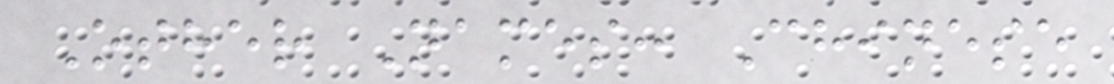Other Names: Chinese
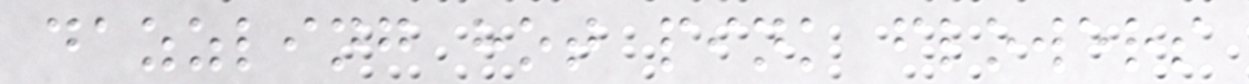dazzling hot pink flowers
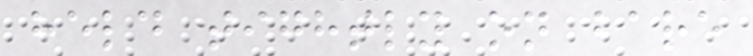held tightly on bare
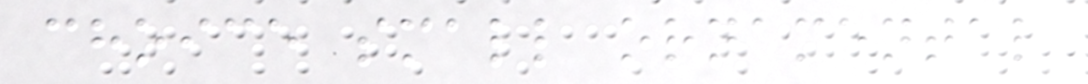choice small ornamental
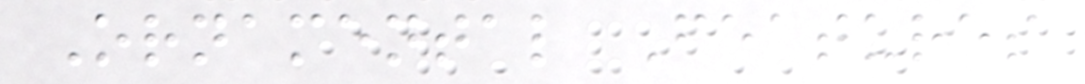Ornamental Features
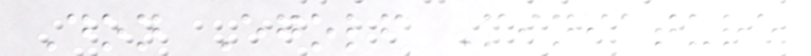Don Egolf Miniature
